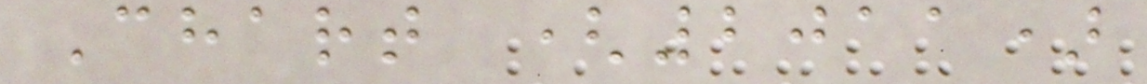Chart (2011)
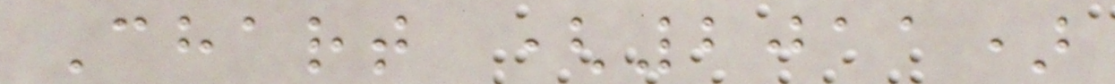Chart (2011)
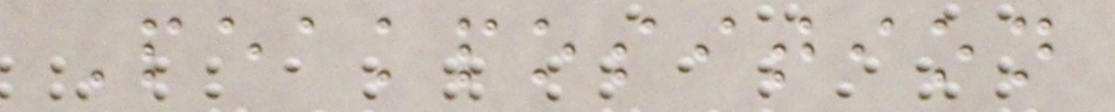Peakposition
